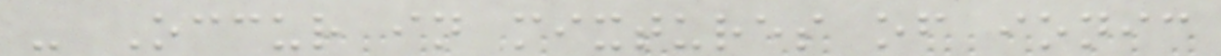- Occur in mixtures of ionic
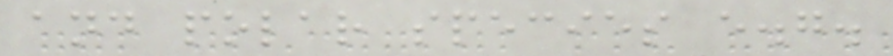and polar species e.g.
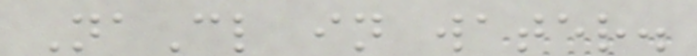NaCl in water.
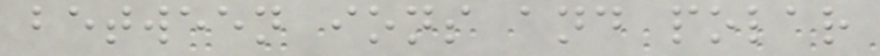between ions and polar
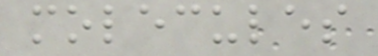molecules
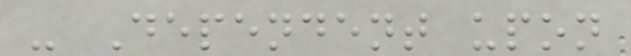- Dependent upon
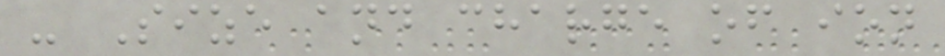- Size and charge of ion
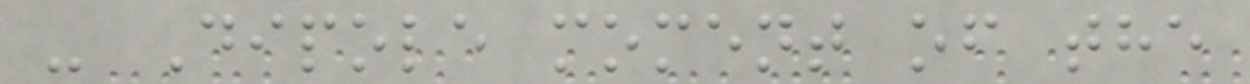- Dipole moment of the
